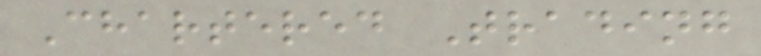Chartered Trading
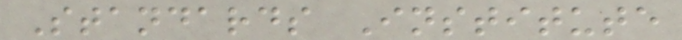Standards Institute
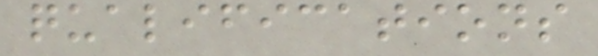qualifications
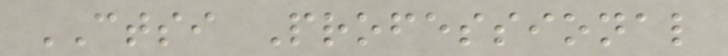CTSI Professional
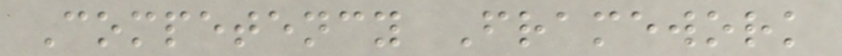Competency Framework
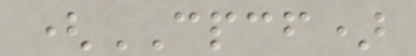(CPCF)
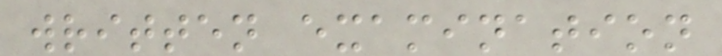written examination
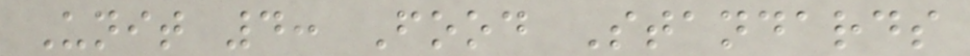Unit 4: Food Standards
